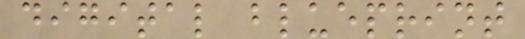digital blueprint
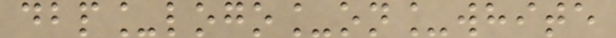dbp_logo_on_white
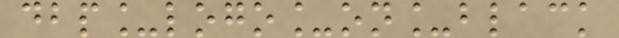dbp_logo_on_black
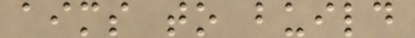aims to build
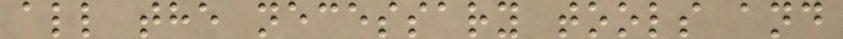all the necessary tools and
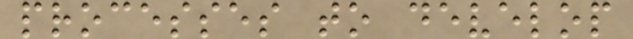processes to develop
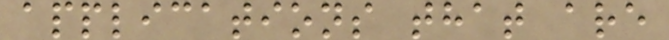applications that are
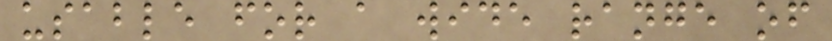usable for a wide range of
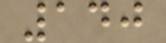140
